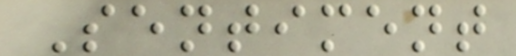Sentiment
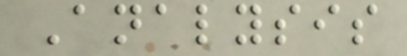Analysis
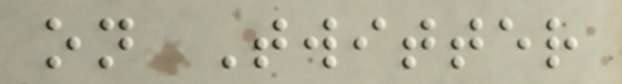on Twitter
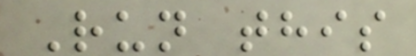Run this
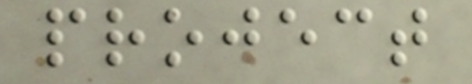project
